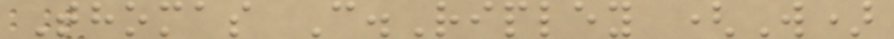Thomas C.Ripley (W)
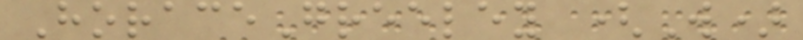HoraceGreeley (W)
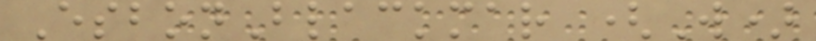EsbonBlackmar (W)
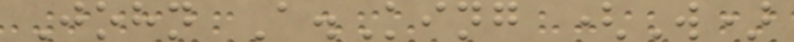John A.King (W)
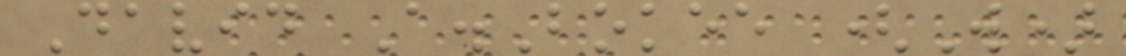David A.Bokee (W)
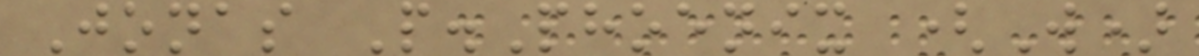Jonas P.Phoenix (W)
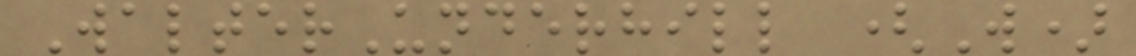WalterUnderhill (W)
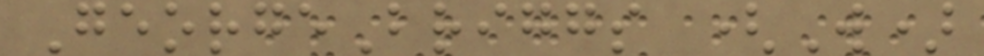GeorgeBriggs (W)
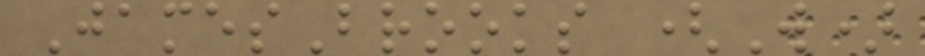JamesBrooks (W)
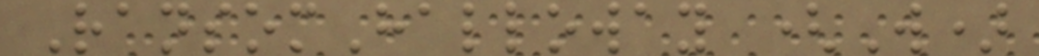RansomHalloway (W)
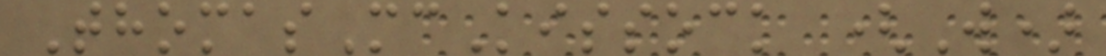ThomasMcKissock (W)
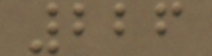226
